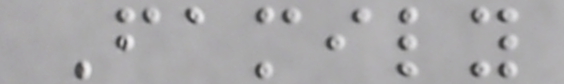Family
